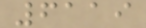6119
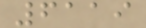6119
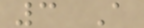3 A
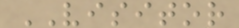VISITOR
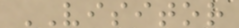VISITOR
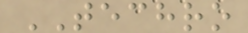TECHRO
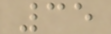35
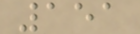151
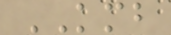KMB
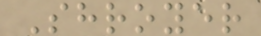Shroyer
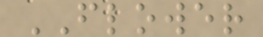FLOWER
